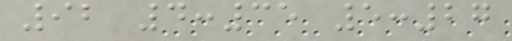92 4:35 5:27
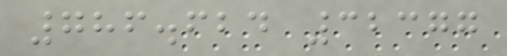786.624 32377
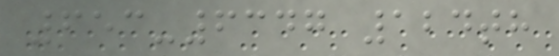653-6347 124th
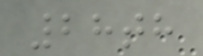28th
